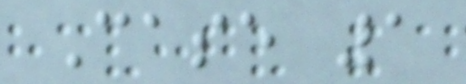Case 1
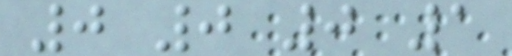0 0 0 1
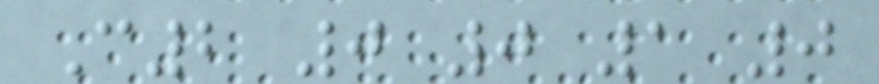C2 0 0 1 0
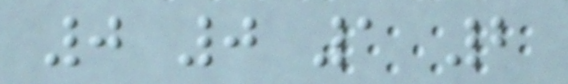0 0 1 2
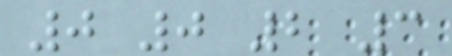0 0 2 3
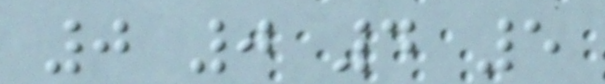0 0 4 5
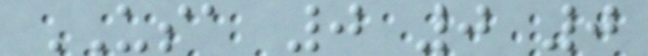USA 0 0 0
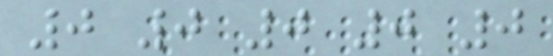0 0 0 0 0
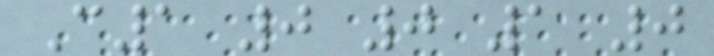C1 0 0 1 0
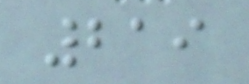219
